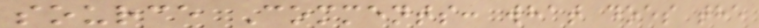source Comments: what does the
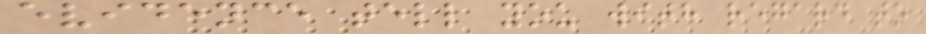evidence tell you with regard to
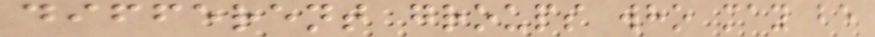different groups who may be
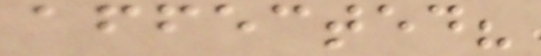affected?
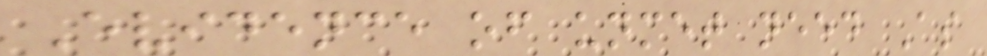Evidence of unmet need As
